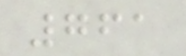761
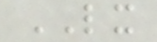LX
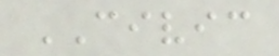CIVIC
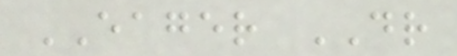EAGER DR
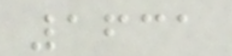1631
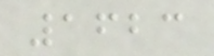1623
